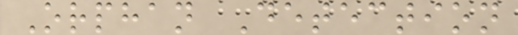Orphan Detection
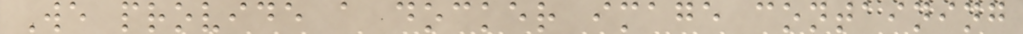We provide a docker image containing
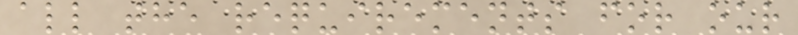all the requirements for our
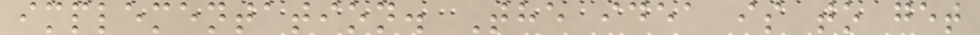implementation. The idea is to get
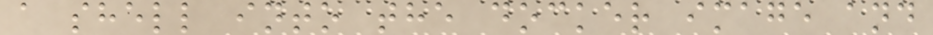a shell into the docker image and
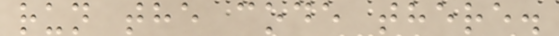run the code there.
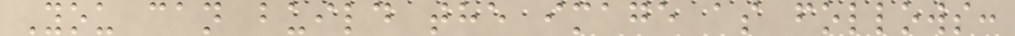You can build the image as follows:
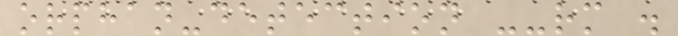orphan-detection --rm .
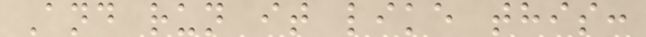And run it like this:
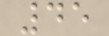45
